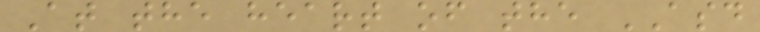At the heart of the ASD
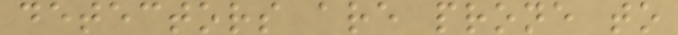detectors are prone to
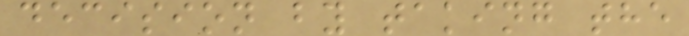decision by taking the
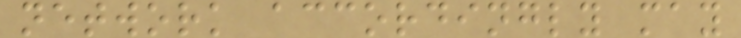network accordingly may
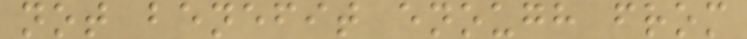not benefit enough from
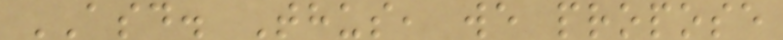ASD. Thus, we propose
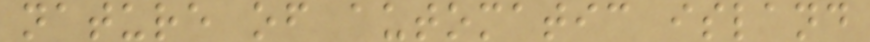nature of automatic island
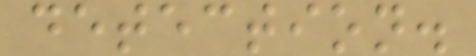detection.
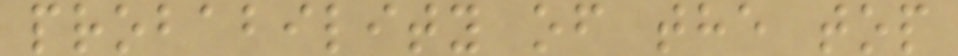probability of the top
